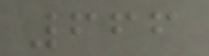666
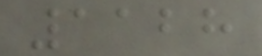1128
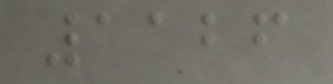1126
